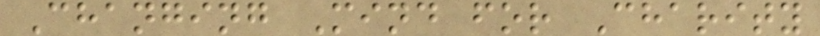Changing Mind for Charity
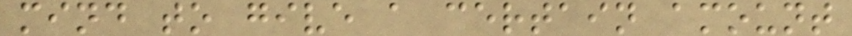mind to give a certain amount
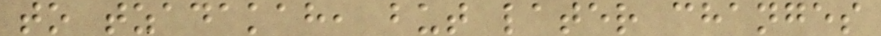to tzadakah, but later changes
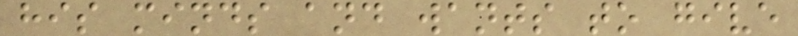his minds and wants to give
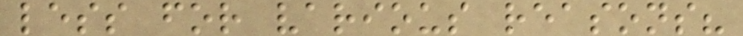less for various reasons?
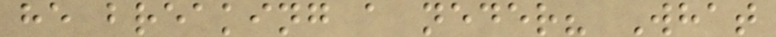he breaking a neder? What
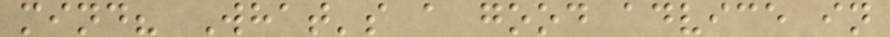mind? What's a good advice in
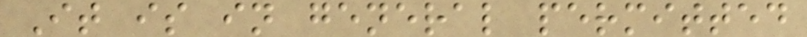It is in general permitted
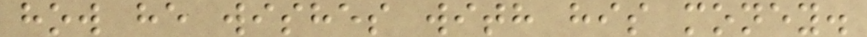how he wishes with his money.
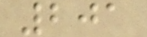201
